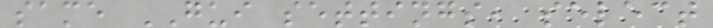same GUI settings, select
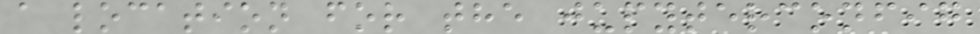a location for the jupyterconfig
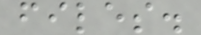files.
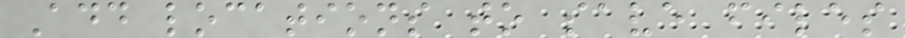Add locations to save files
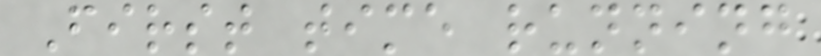First time running
